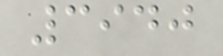3940
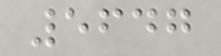5647
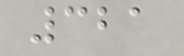321
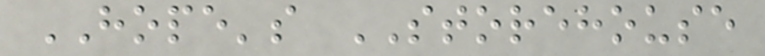HOPE's STOREHOUSE
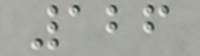126
